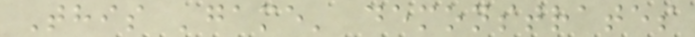This 'game' demonstrates
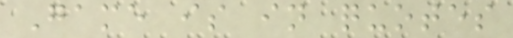Game is in quotes
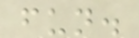fun.
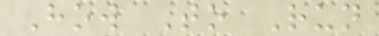How To Run
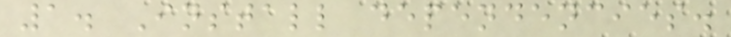1. Install dependencies.
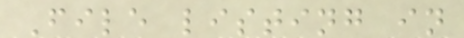File listing in
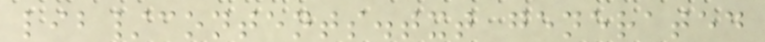lib/contents.txt generated
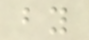by
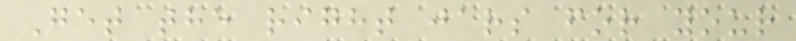Get the right jars for your
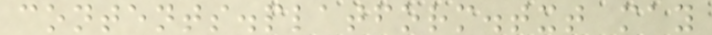contents.platform.txt may
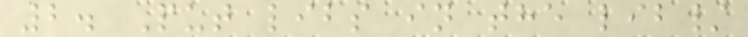2. Put libs in the lib/
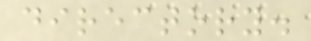directory.
